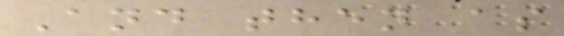And then as
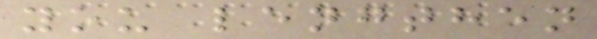you lengthen
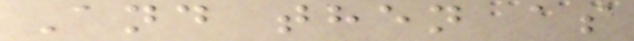And then as
